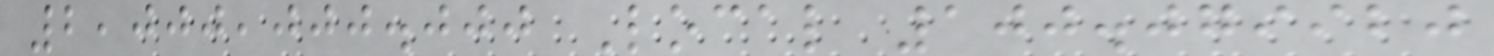2,000,000.000 Local 100.079920
